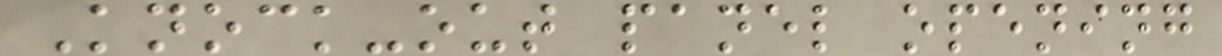Knock-out panel opening
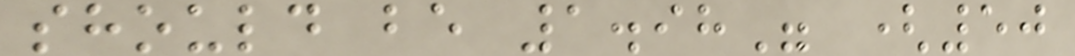should be 1.98" (50
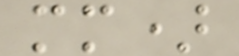mm)
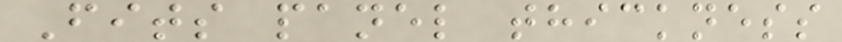Fits panel thickness
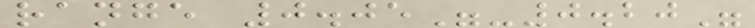range 0.05"-0.20"
